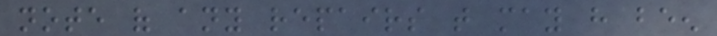note of any repairs that may have been
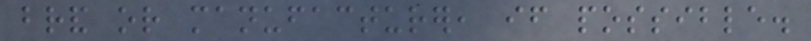brand or manufacturer, if possible.
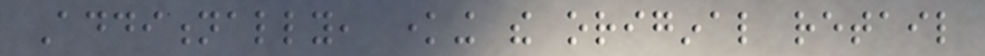Additionally, knowing the original retail
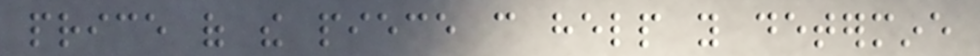price of the piece can help you determine
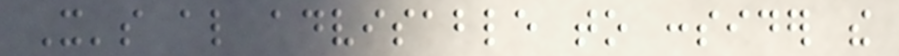It's also advisable to consider the
